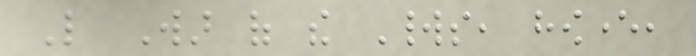Like War of the Worlds, however,
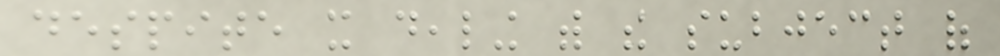despite it dealing with the subject of
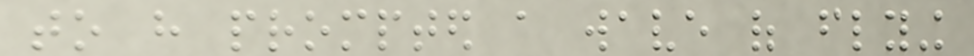to have prompted a wave of flying
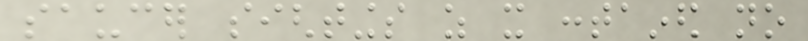saucer sightings as it contained no
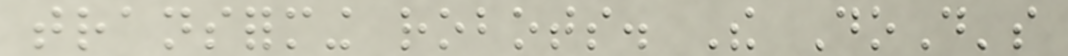transforming robots. The DoD's
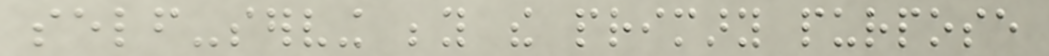self-serving beyond the primary purpose
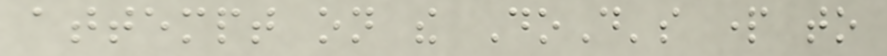attempt on the DoD's part to
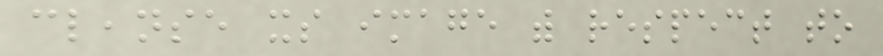cleanse its image with respect to
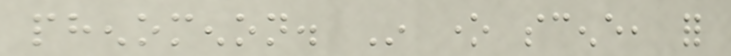phenomenon. In one scene, for
